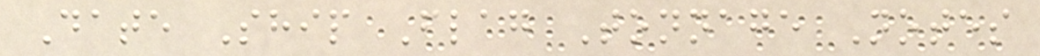Date Ship Flag Tonnage Notes
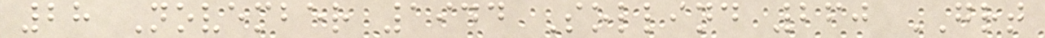28 November 1944 Sollind 260 GRT
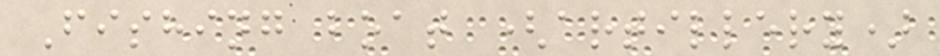Fishing boat (artillery)
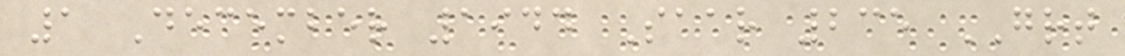1 December 1944 Saar 235 GRT
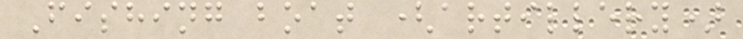Fishing boat (artillery)
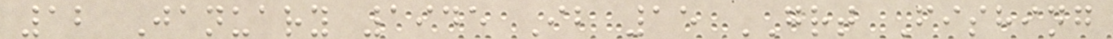12 January 1945 Ib 15 GRT Fishing
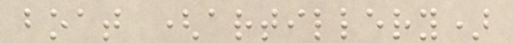boat (artillery)
